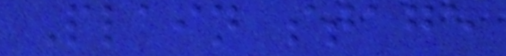Plain stage
